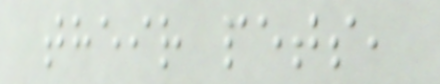their pets,
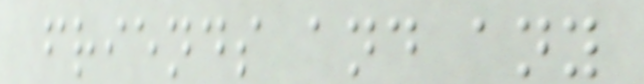friends and any
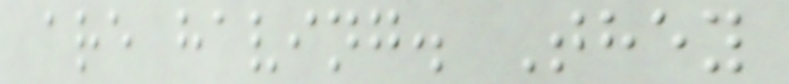are having. They
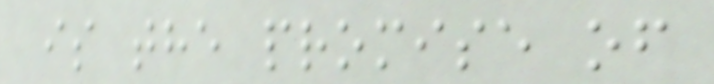is the promise of
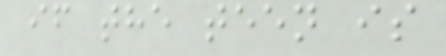if the teen is
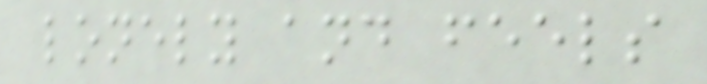lonely and feels
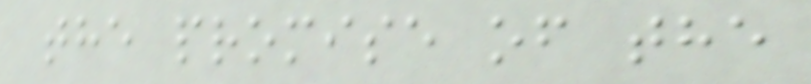the promise of the
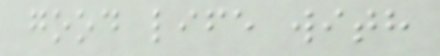good life with
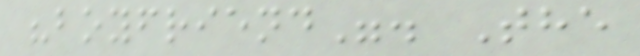"boyfriend". The
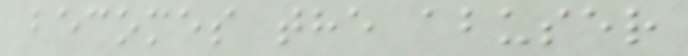becomes the abuser
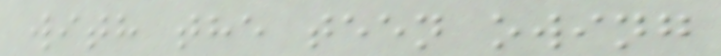with the teen owing
